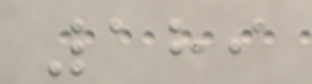189
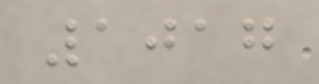1017
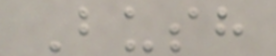Bush
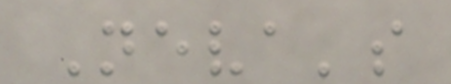Neva's
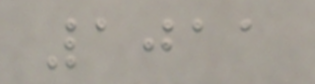1011
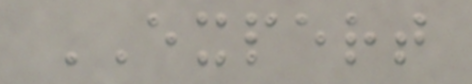EXPERT
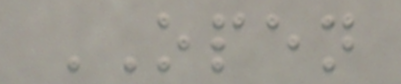OPEN
